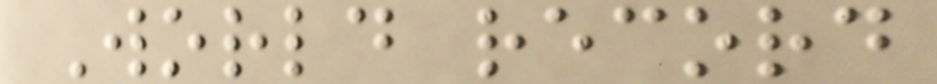World record
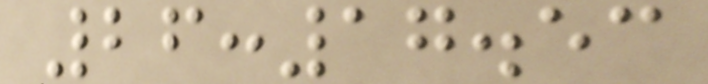26:17.53
